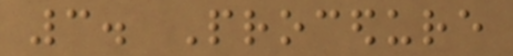3. Procedure
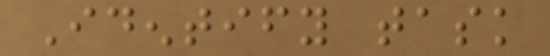Identify task
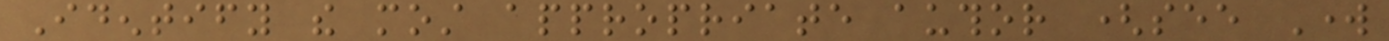Identify the most appropriate author (see Work
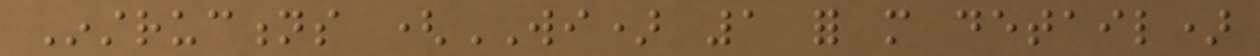Instructions (WI) 1 for more detail)
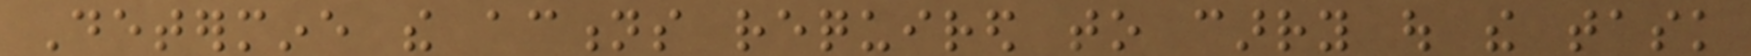Determine the actions required to carry out the task
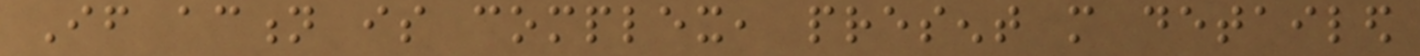If action is complex, present more detailed
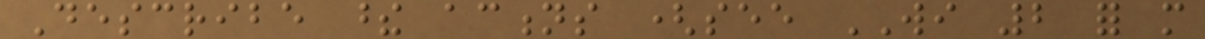Describe these actions (see WI 2 for more
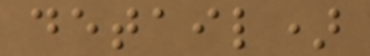detail)
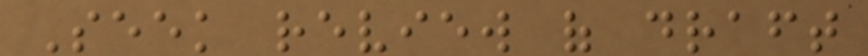Seek review of draft
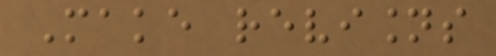Make revisions
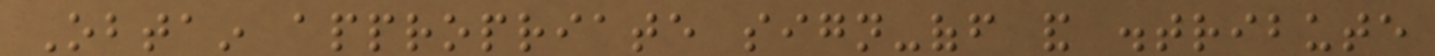Obtain appropriate sign-off and distribute
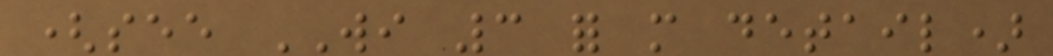(see WI 3 for more detail)
